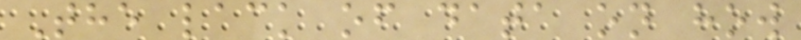The lack of data on how
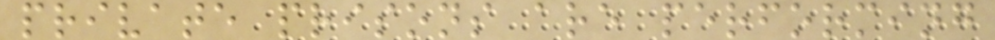private prisons are performing
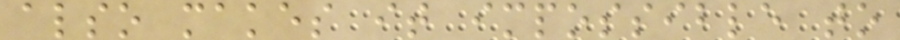also makes it impossible to
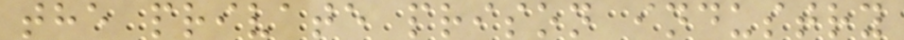the private prison industry
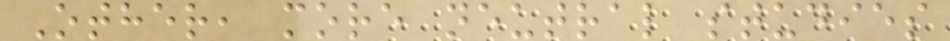Other, more neutral studies
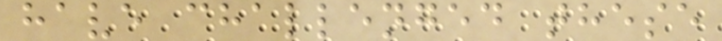have challenged these
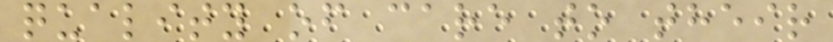quality of care to their
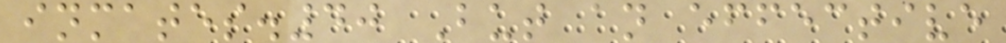inmates.40 But an effective
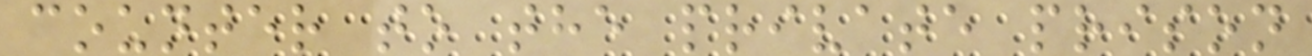counter to the private prison
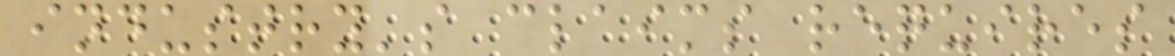industry's claims requires
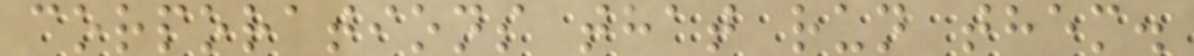corporations that run them.
